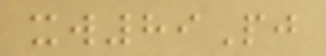xw89Pj
